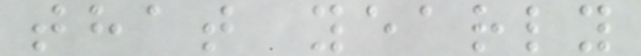that yearly
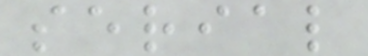serial
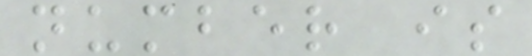number is
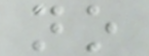no
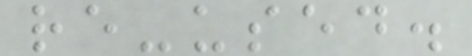re-used.
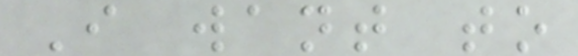I want to
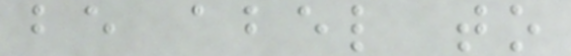be abel to
